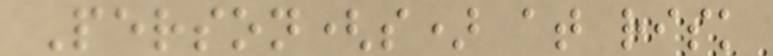Person(s) at risk
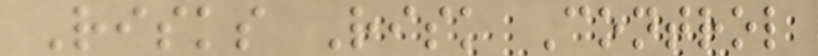Risks Risk Control
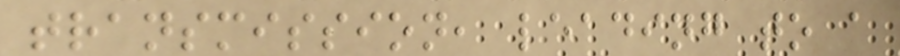transmission, leading to a
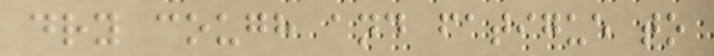dry cough and fatigue to
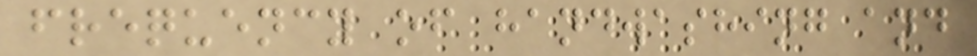frequency of handwashing and
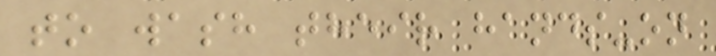to wash their hands-on
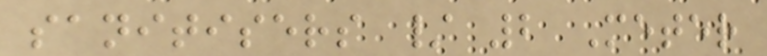sanitisers / 2 Meter
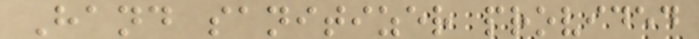Hand sanitizer provided
